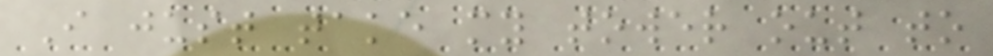I just take my tower out to
